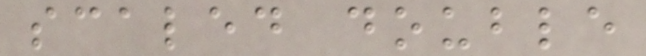scaled double
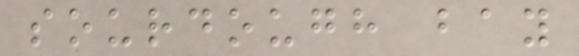sourdough bay
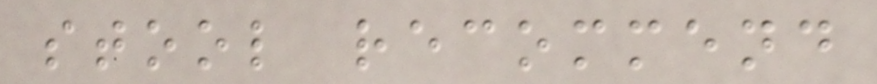stool recommend
